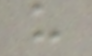u
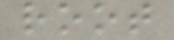root
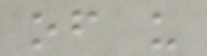of u
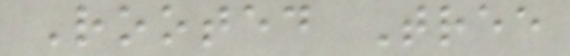Rooted Tree
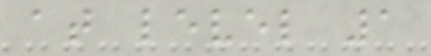at level 1
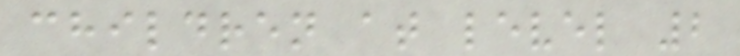children at level 2
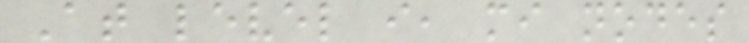At level i, mi nodes
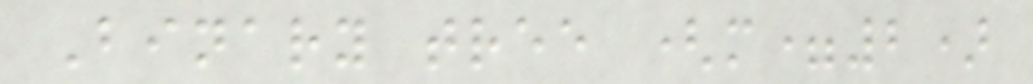Binary tree (m=2)
